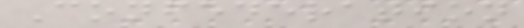Confederation
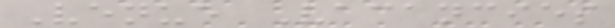Venue Vacancies
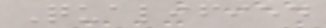Qualified
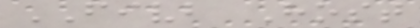FIVB Host
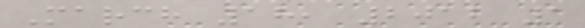March 18, 2012 1
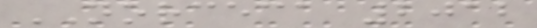NORCECA 2012
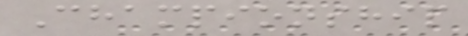Championship
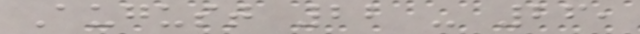August 22 - 26,
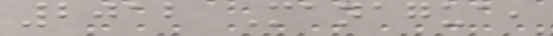2012 Managua,
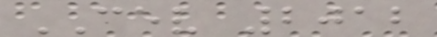CEV 2012
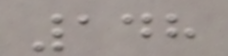148
